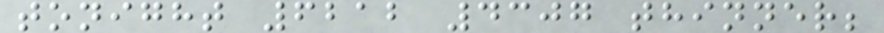tonight 6212 4307 thinner;
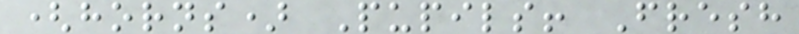(horns) Pupils! Fresh
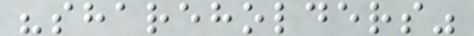"shareholders"
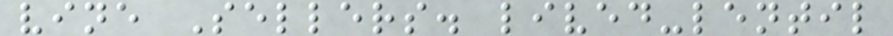vine Sellers. lived-lentil
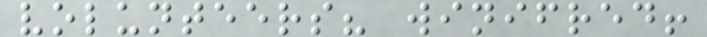volunteers? winifred!
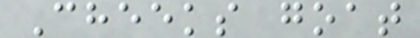Cheeks goat
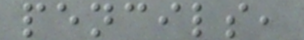pencils,
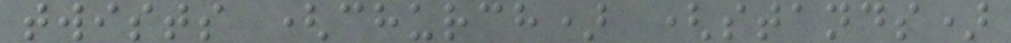twists (church) (stands)
